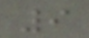9
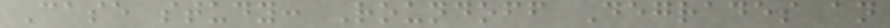Case study: Roundoff Degrades an
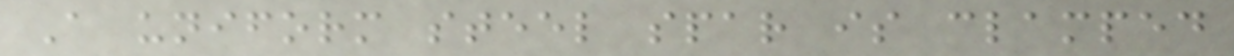A uniform steel spar is clamped
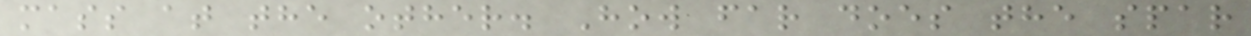mass at the other. How far does the spar
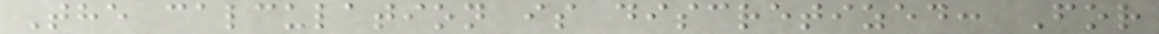The calculation is discretized: For
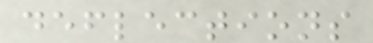deflections
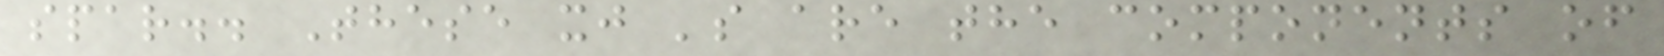spar.. These xj 's are the components of
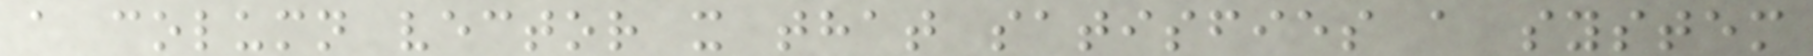a column vector x that satisfies a system
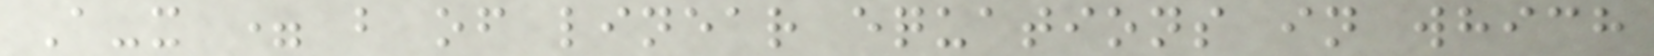A-x = b of linear equations in which
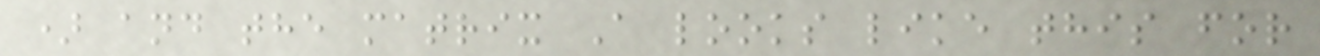) and the matrix A looks like this for
